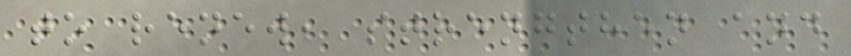to renew, strengthen and
